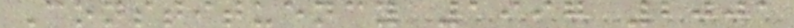Constituency 1997 2001
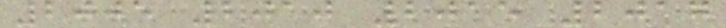2005 2010 2015 2017
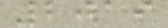2019
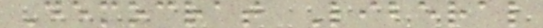Democrat Liberal
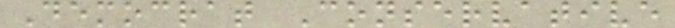Democrat Conservative
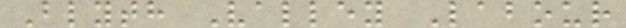Blyth Valley Labour
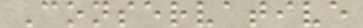Conservative
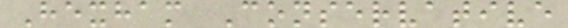Hexham Conservative
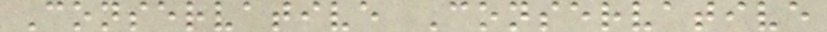Conservative Conservative
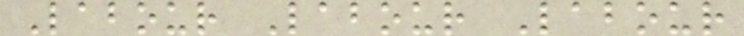Labour Labour Labour
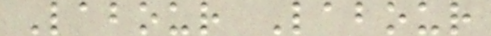Labour Labour
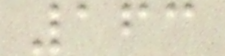163
